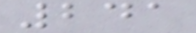241
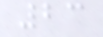23
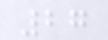27
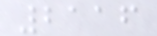2116
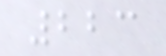223
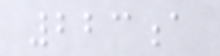223a
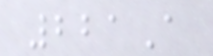221A
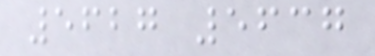5627 5637
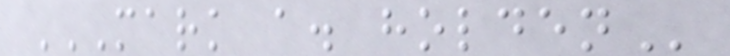MARK A. HOLDEN
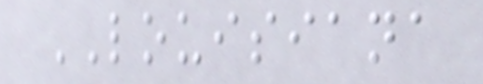LOUISIANA
